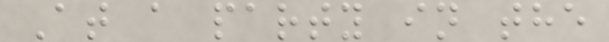At a party in the
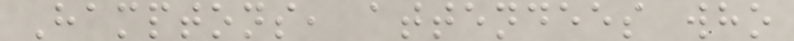Hamptons, attendees who
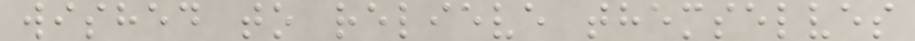wished to relieve themselves
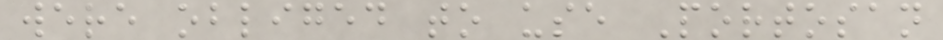were obliged to use Portosan
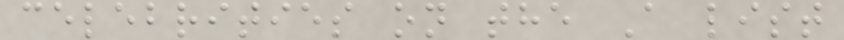celebrities on the A list
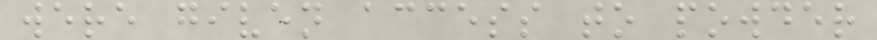were given access to powder
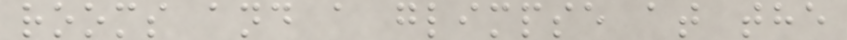rooms and a glimpse at the
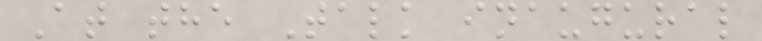At the Talk inaugural
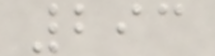293
